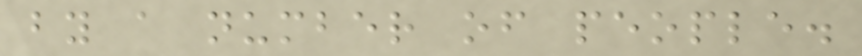by a number of people.
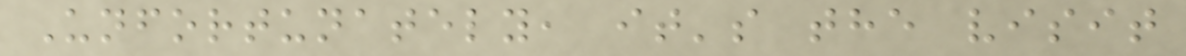Unfortunately, it's the visit
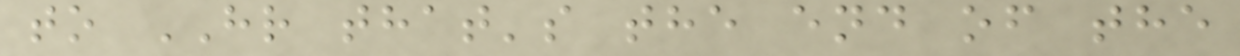to HR that's the end of the
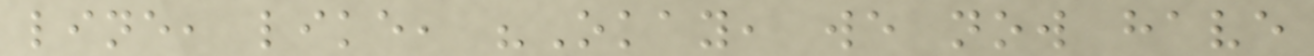line, like, "Okay, we now have
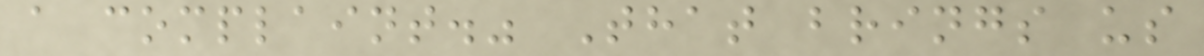a complaint." That brings us
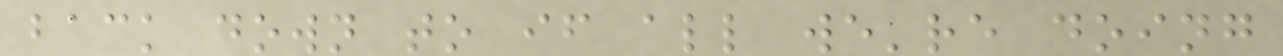back down to if all we're doing
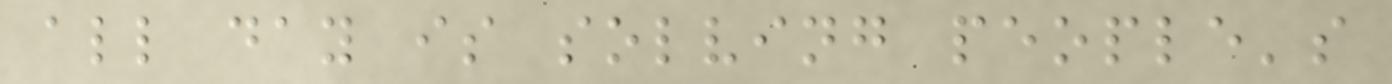all day is solving people's
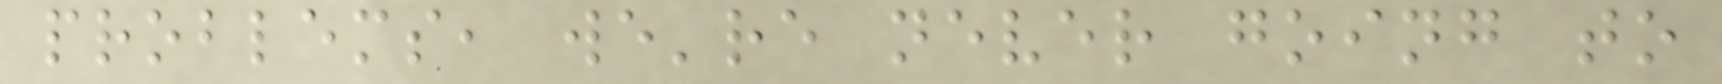problems, we're never going to
